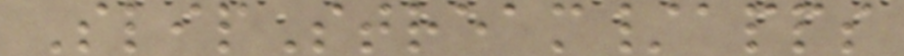SlipStream/apps
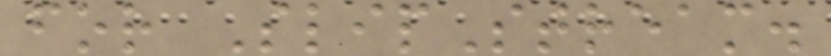for SlipStream.
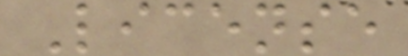License
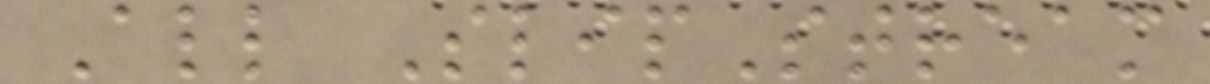All SlipStream
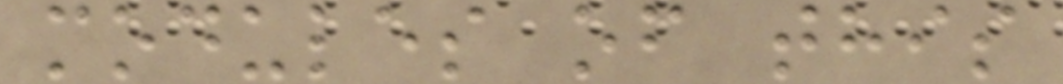modules of this
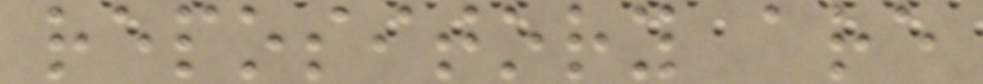repository are
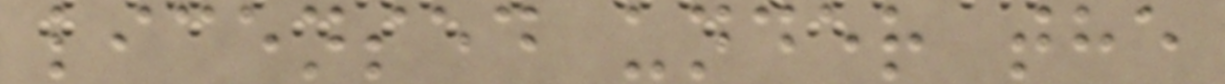licensed under the
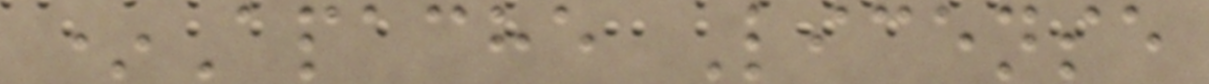*Apache License
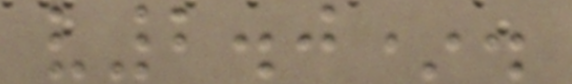v2.0*.
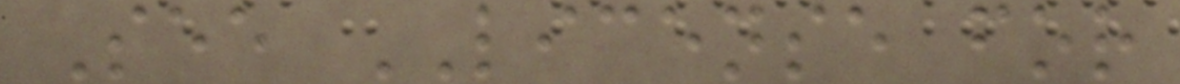See LICENSE for
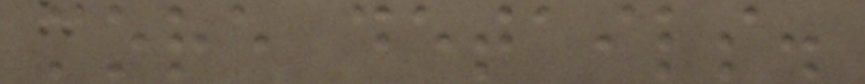more details.
